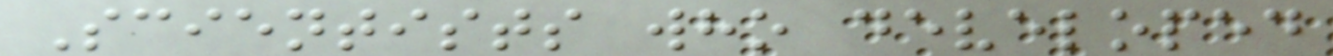Scientists who developed
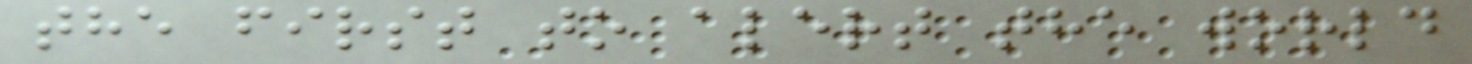the first to alert the world
